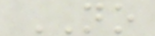NO
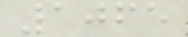1065
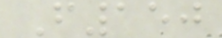F150
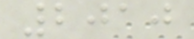2010
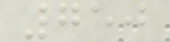750
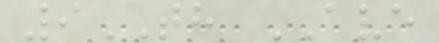9TH AVE
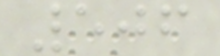506
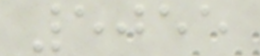5055
